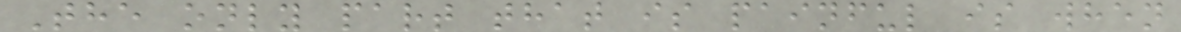The only part that is painful is when
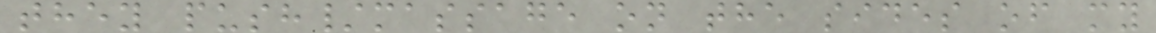they push/massage on the sides of my
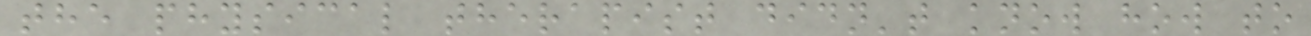the physical therapist didn't know how to
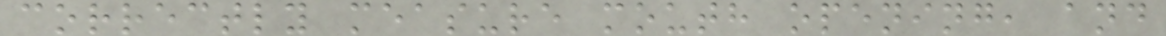correctly measure mouth opening, and
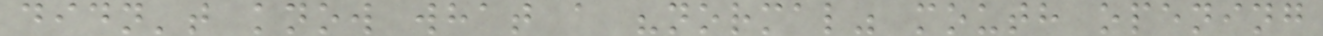didn't know what a "normal" mouth opening
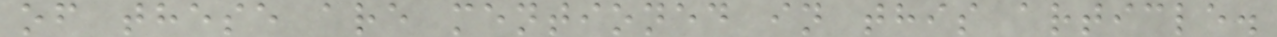of these are mentioned in this article.
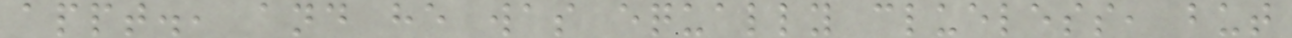appt., and he was equally clueless, but
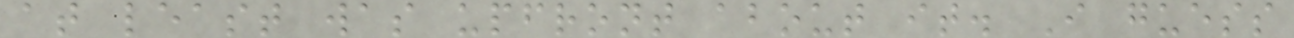at least was upfront about it. I guess
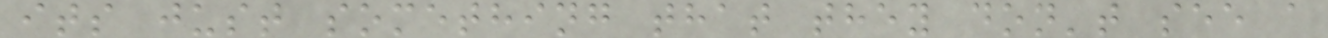its just something that they don't see a
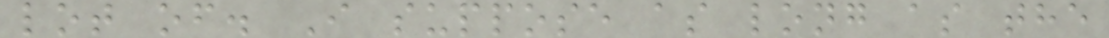lot of. I suppose as long as the
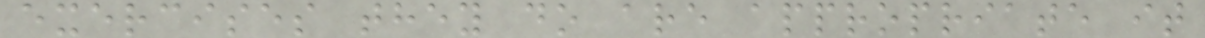exercises they do are appropriate it
